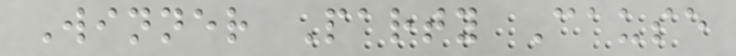Winner Party Cause
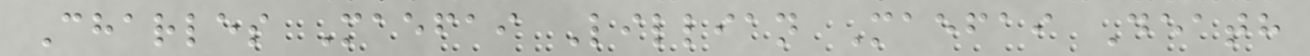Charles Maefai Lillian Maefai Death
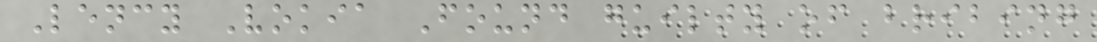Lency Vokia Found guilty of bribing
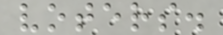voters.
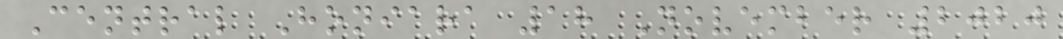Central Honiara 18 November 2020
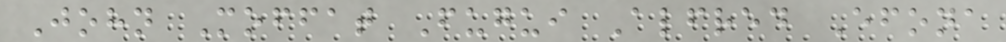John Moffat Fugui Alfred Efona
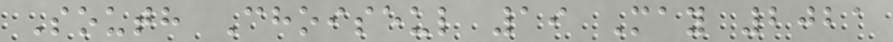South Choiseul 19 May 2021
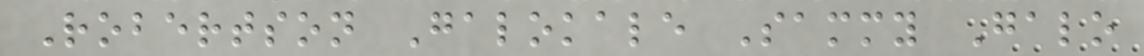Robertson Galokale Sammy Galo
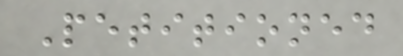Petitioned
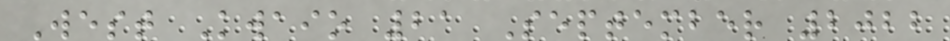West Kwaio 21 September 2022
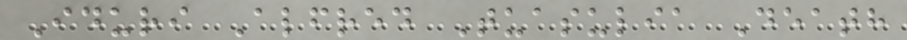Iduri Alfred Tuasulia Death
